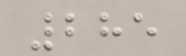285
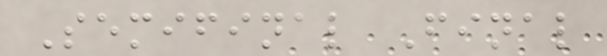Semifinal Final
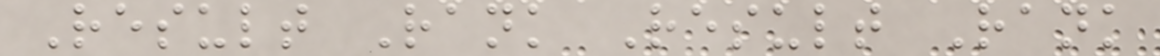Result Rank Result Rank
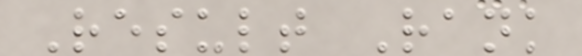Result Rank
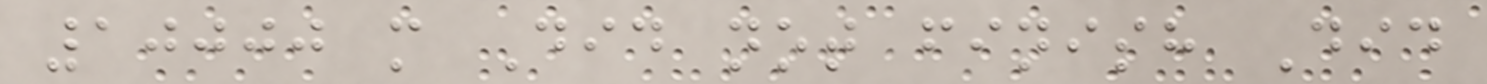10000 m Did not finish Did
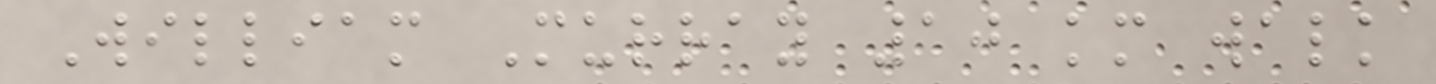William Murray 10 km walk
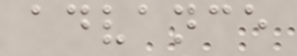advance
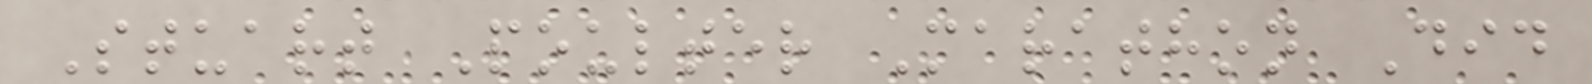Stuart Poulter Marathon Did
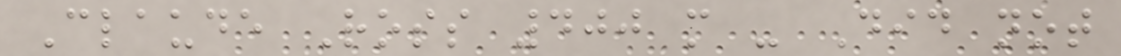Claude Ross 400 m - Did not
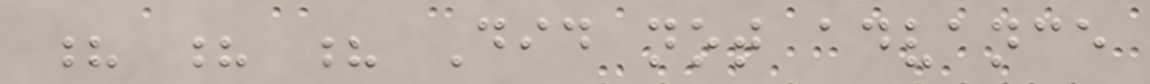? ? ? Did not advance
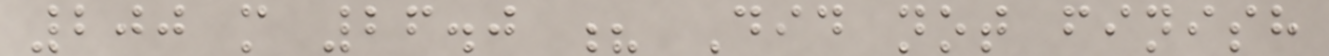200 m 26.0 ? Did not finish
